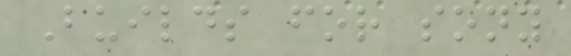Builds for sony
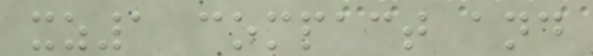xz1 compact and
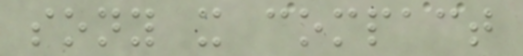sony x compact
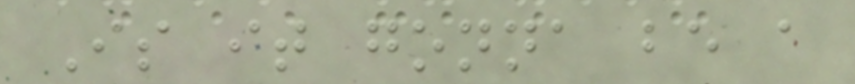Is it gonna be a
